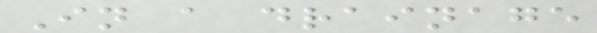In a drainage
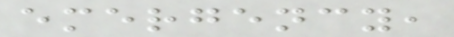emergency,
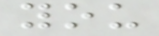you
